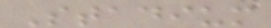Stadium
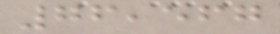76,567
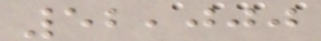52,000
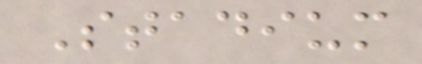Stadium
